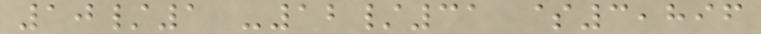10/1 -12/31 $3,896
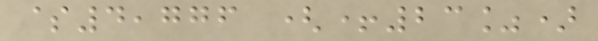$4,776 (+23%)
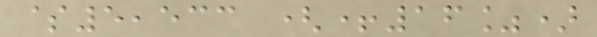$5,533 (+16%)
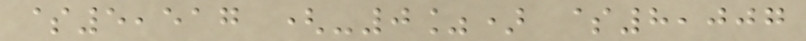$5,517 (-0%) $8,007
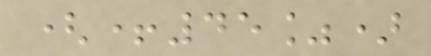(+45%)
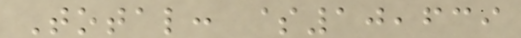Total: $10,639
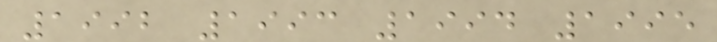1992 1993 1994 1995
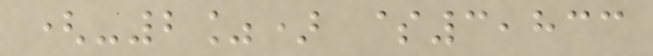(-2%) $3,833
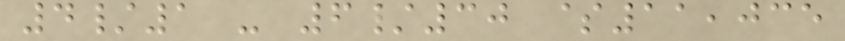4/1 - 6/30 $11,035
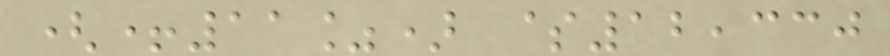(+11%) $12,330
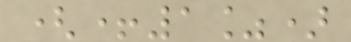(+1%)
